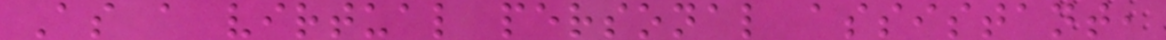As a virtual personal assistant,
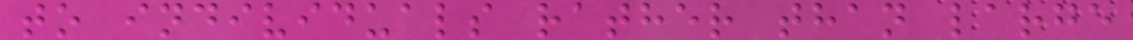to individuals rather than large
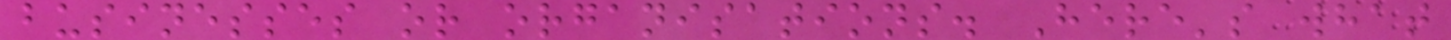businesses or organisations. Here's what
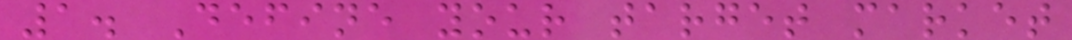1. Define your target market
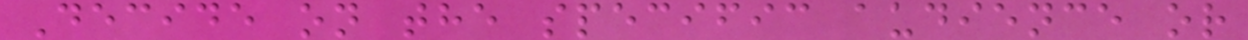Decide on the specific audience or
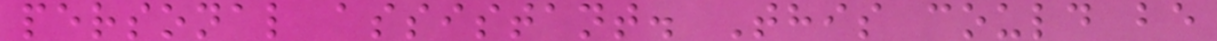personal assistant. This could be
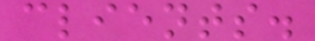clients.
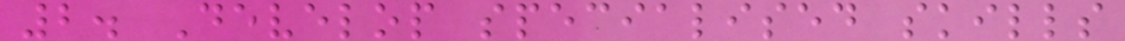2. Develop specialised skills
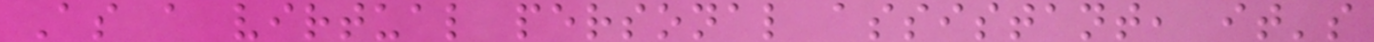As a virtual personal assistant, it's
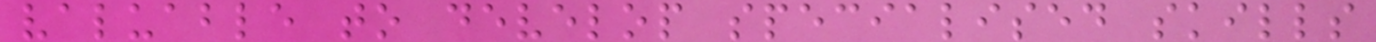valuable to develop specialised skills
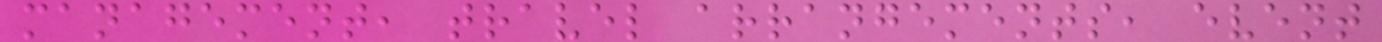management, travel arrangements, event
